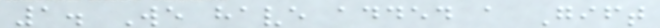1. We have added a Gift
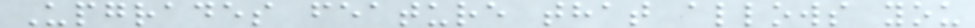Upgrades feature that allows you
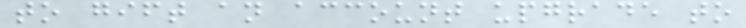to gift an account upgrade to
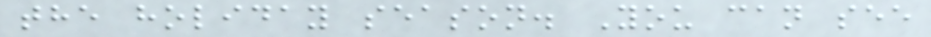the holiday season. You can see
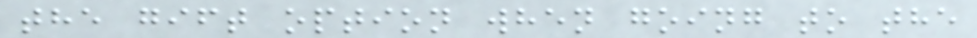the gift option when going to the
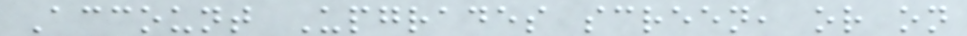Account Upgrades screen, or on
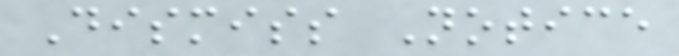Dismiss Notice
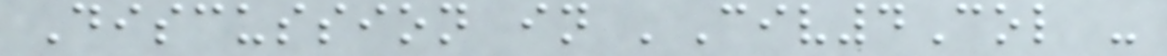Discussion in 'Civ4Col -
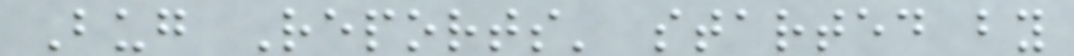Bug Reports' started by
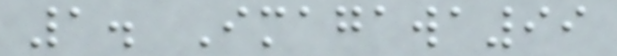1. Imagawa99
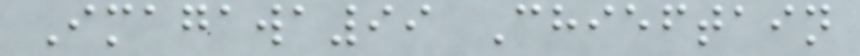Imagawa99 Chieftain
